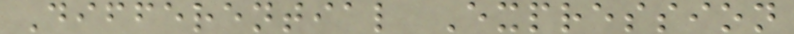Differential Expression
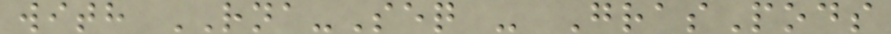with RNA-Seq - GrasPods
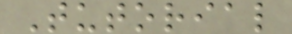Tutorial
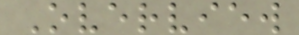Overview
